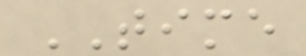TIME
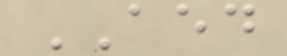AED
